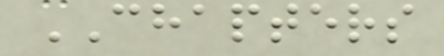CHAPTERS
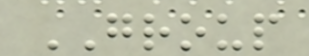GROUP
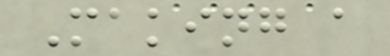Making a
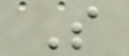S
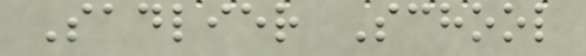Sadlier School
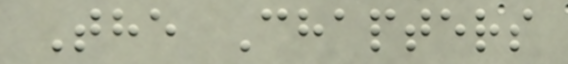The Chapters
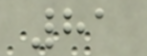81
